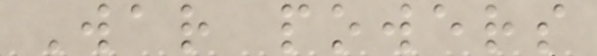War powers
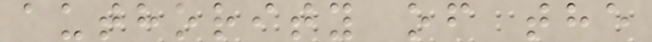authority of the
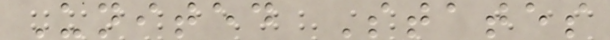United States
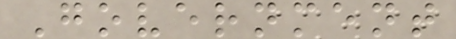Government
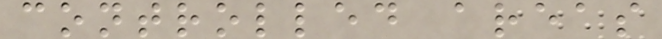controlled areas
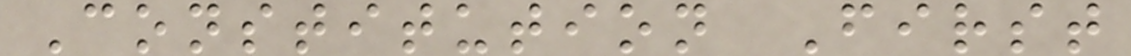Constitution First
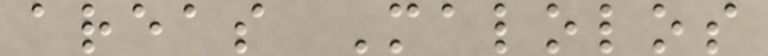areas Malolos
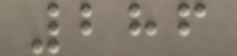286
